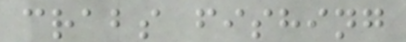crabs fishing
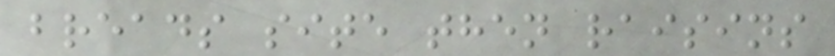breads site then raisins
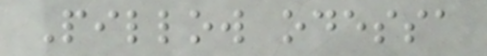Pillow odessa
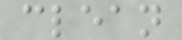clean
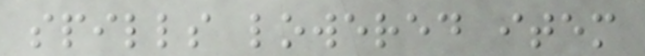spills lowered item
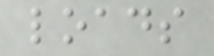loads
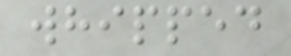whipped
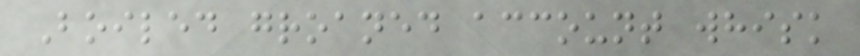Boiled groaned account whisk
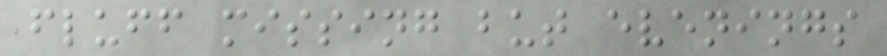fluff missing but evenings
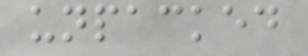unpacked
